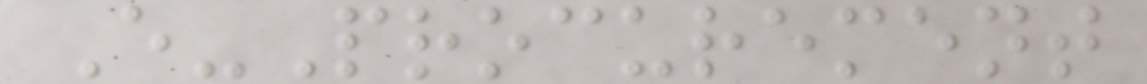E-Procurement
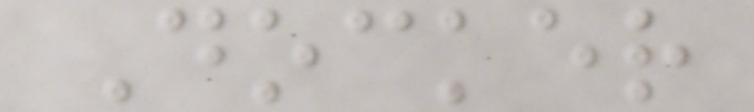Docker
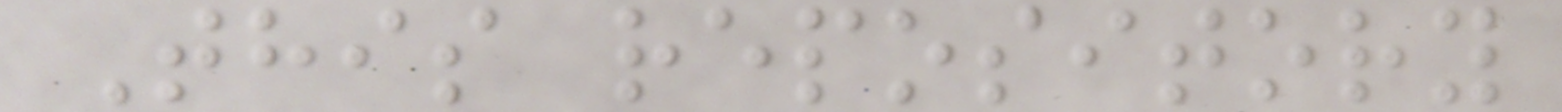This repository
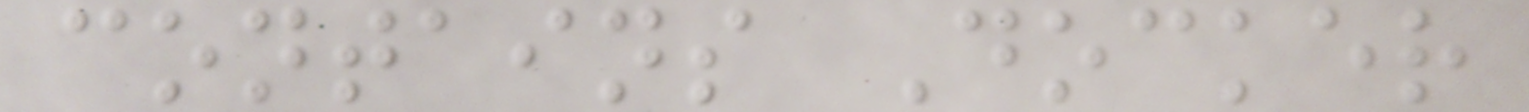contains Docker
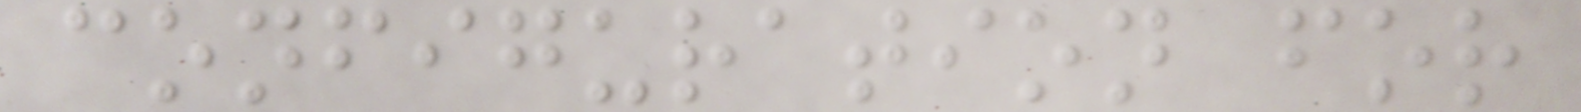configuration for
